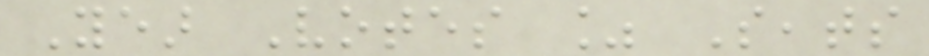Year Votes % Seats
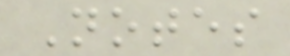Notes
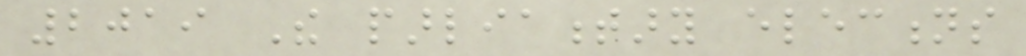2019 The parliamentary elections
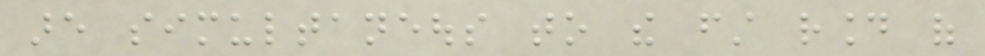are simultaneous to the first round of
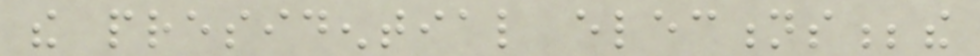the presidential elections;the
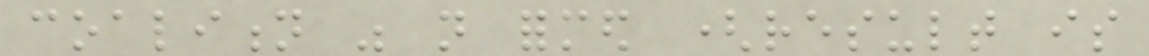coalition was not formed (result is
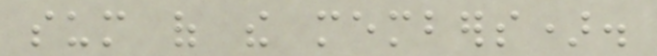sum of the members).
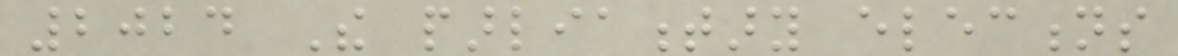2024 The parliamentary elections
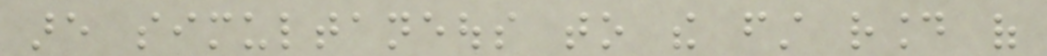are simultaneous to the first round of
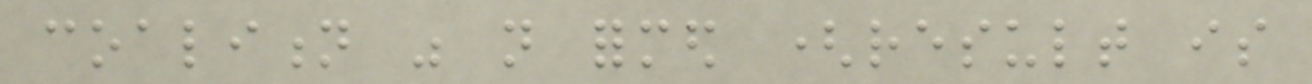coalition was not formed (result is
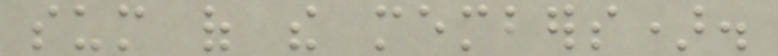sum of the members).
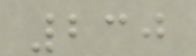230
